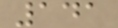141
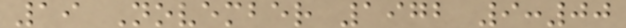19 November 1972 9:00
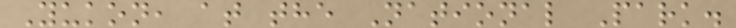Yukon, at the National Park.
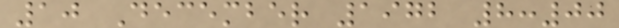10 December 1972 8:00
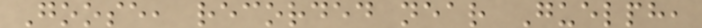Goose, recorded near Guelph,
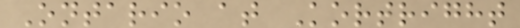Ontario at Kortright
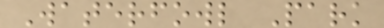Waterfowl Park
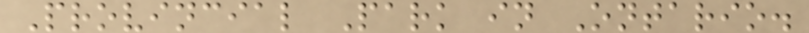Provincial Park in Ontario.
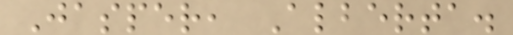Jasper, Alberta.
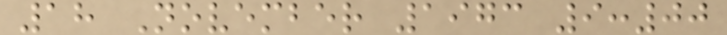18 November 1973 9:00
